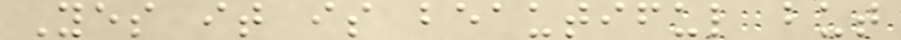Yes it is beautiful but
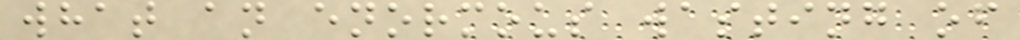what an enormous wasting of
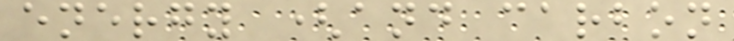energy (and carbon
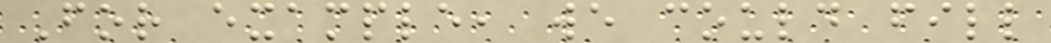For example, we could fill
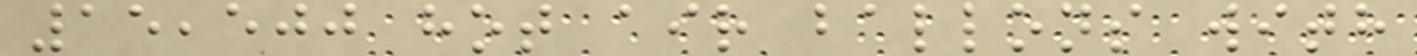15,500 hot air ballons with
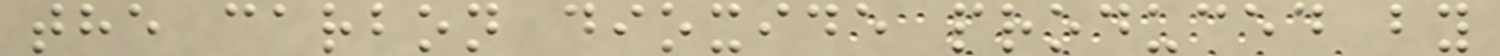the carbon dioxide produced by
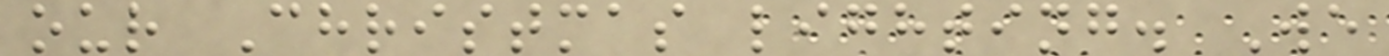our Christmas lighting. We
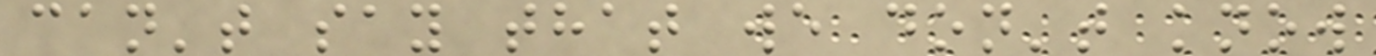can't say that we don't know
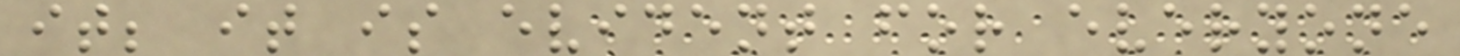it; it is evident for everyone
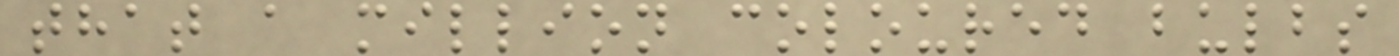that a million coloured bulbs
